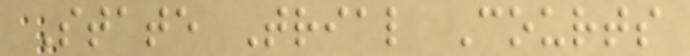State Trial Courts
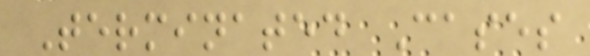Terminated Cases
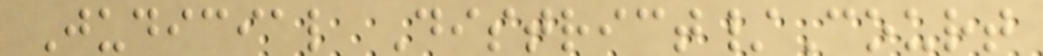Judicial District/Court
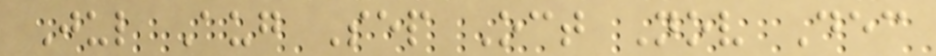Jul Aug Sep Oct Nov Dec
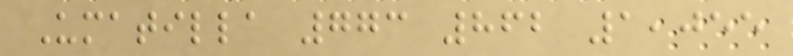Umatilla 773 862 1,055
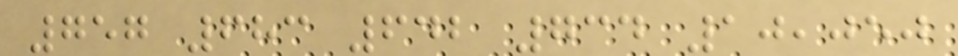757 683 642 734 10,050
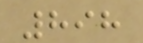898
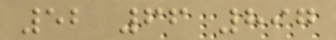52 66 897
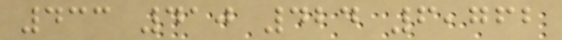433 410 424 6,762
